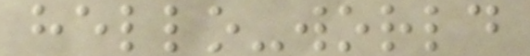hello-world
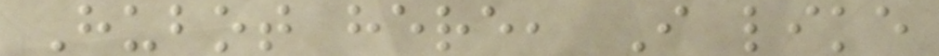Hubot here, I like
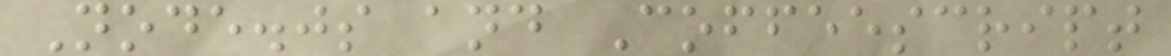Node.js and Coffeescript
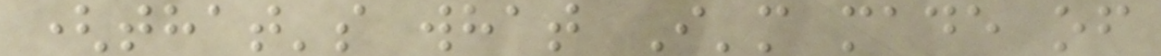(that's what I'm made of
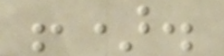!).
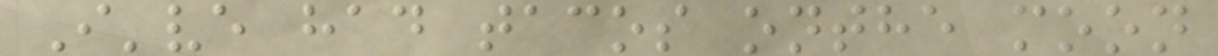I've had tacos onthe moon
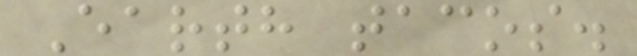Earth tacos.
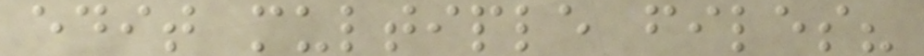edit multiple files?
